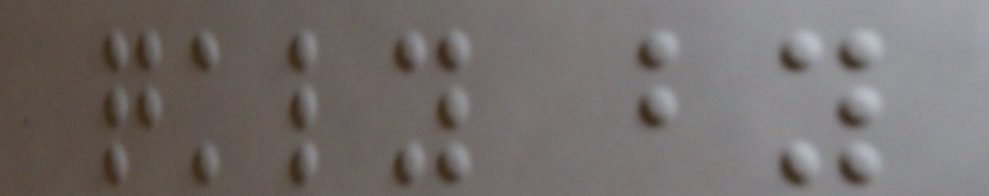quickly by
